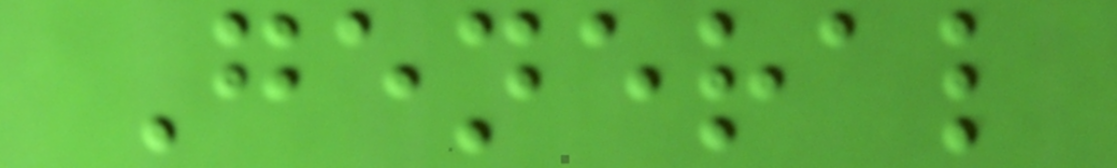General
